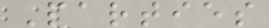Parties
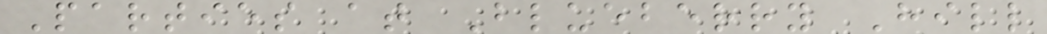Parties at Blueberry Hill
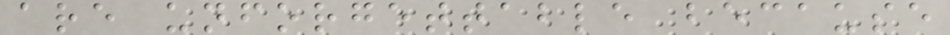are unforgettable because
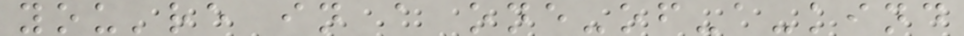you're in a one-of-a-kind
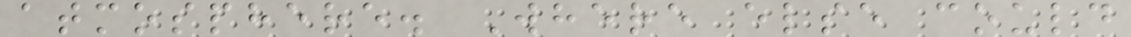atmosphere. Where else could
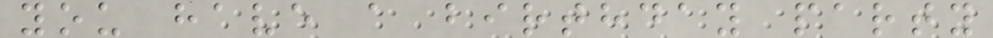you have a birthday party
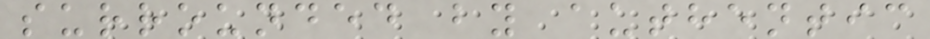surrounded by authentic
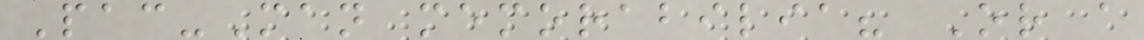Pac-Man memorabilia? Or a
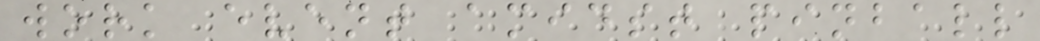work event amidst pinball
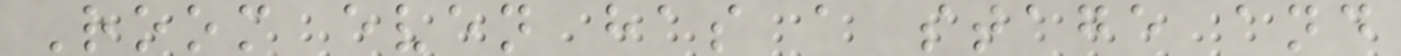Room even has a stage and
